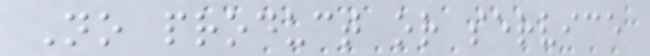No product or service
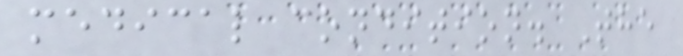medical condition. The
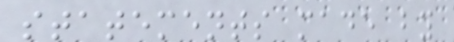statements made by
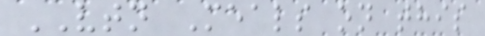VTN Meals on this
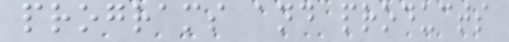programs and products
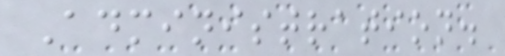Administration.
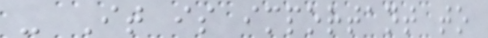- It is important to
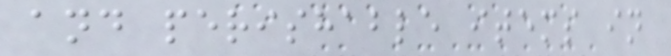and perishable items in
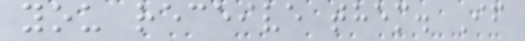you receive them. If
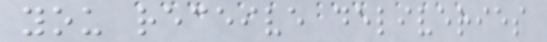you receive deliveries
